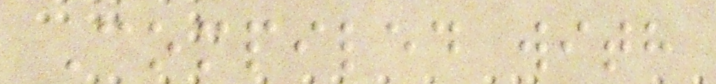Compiled with
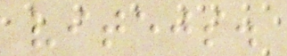vitejs.
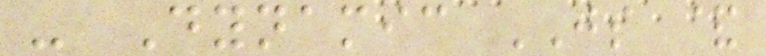- Dynamic JS &
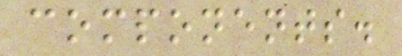components.
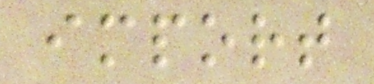import
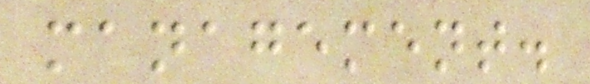management.
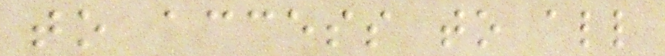to access to all
